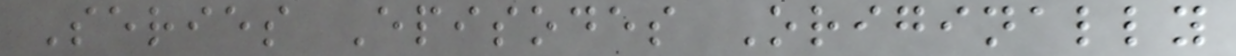Series Episodes Originally
